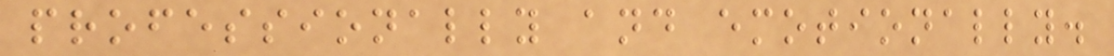professionally and emotionally.
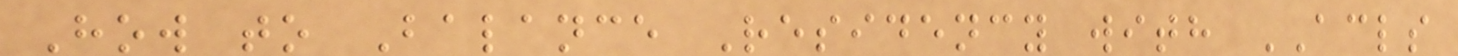How to Balance Residency with ACLS
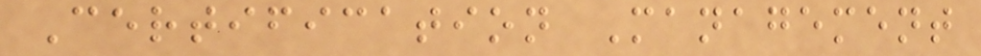Certification Management
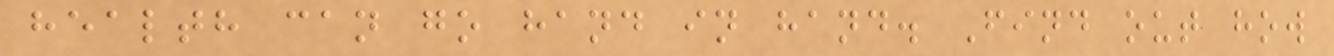health can go hand in hand. Find out how
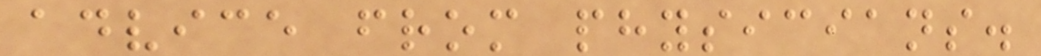advice from physicians.
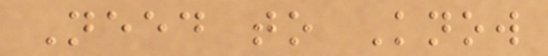Need to Know
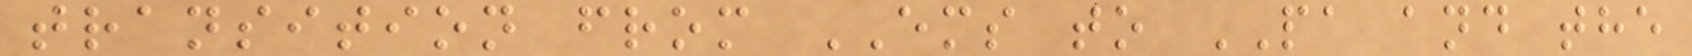transition from EMS to PA and the
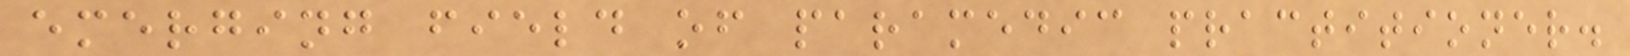emerging field of paramedic practitioner.
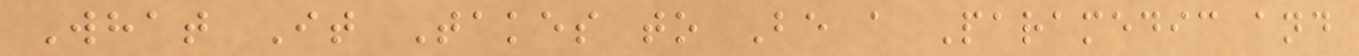What It Takes to Be a Paramedic and
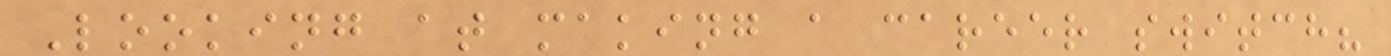Looking at making a career switch?
